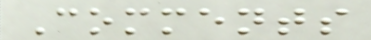Comments
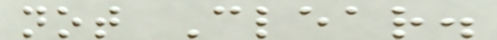not Clear.
